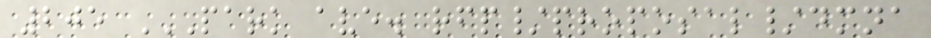205 PARK AVE. RFP/PROPOSAL/DMNA
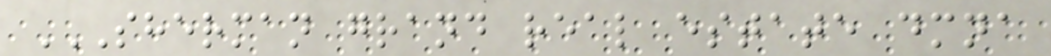SHERMAN GRAND REAL ESTATE DMNA
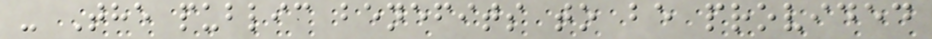- The public benefits to be provided
